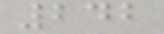242
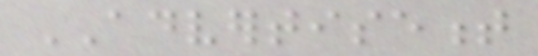ADVERTISEMENT
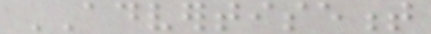ADVERTISEMENT
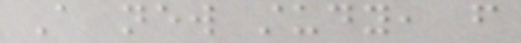A new study, from
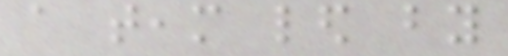a team led by
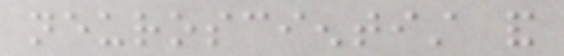neuroscientist and
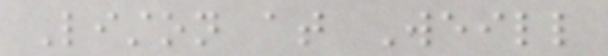Liston at Weill
